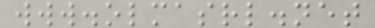www.olmasrl.net
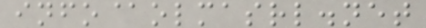info@olmasrl.net
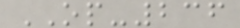OP-236
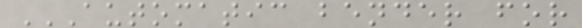AUTOMATIC BENDER FOR
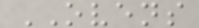OVENS
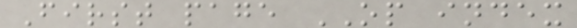First page OP index
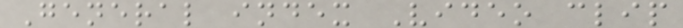General index Video clip
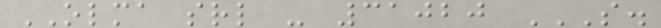OLMA srl - 31020 S.
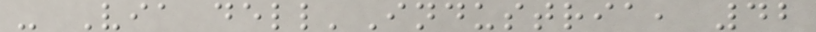- Via dell'Industria, 42
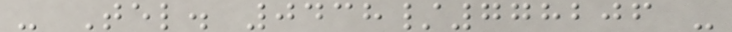- Tel. 0438/778206 -
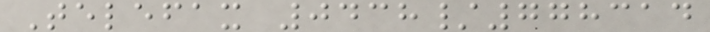Telefax 0438/778314
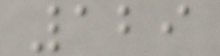129
